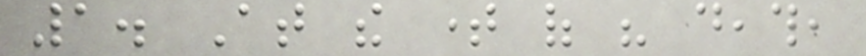1. At the time of his death,
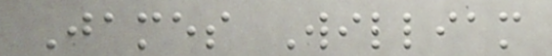James William
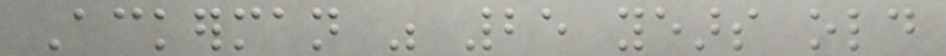Ackerman was 25 years old
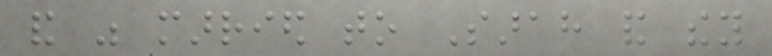and was married to Sarah and they
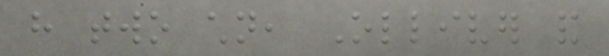have two children, Olliver and
